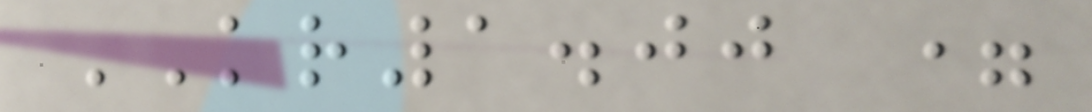KR1.00 =
